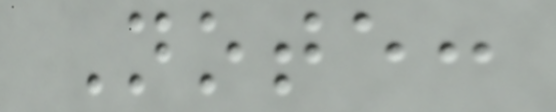Note:
